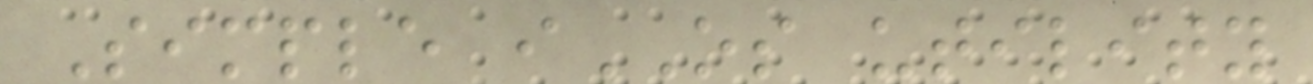Simple iOS utility
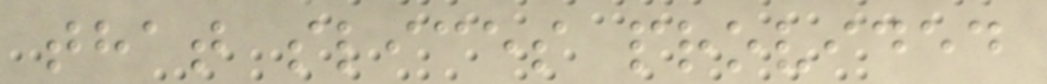that slices provided
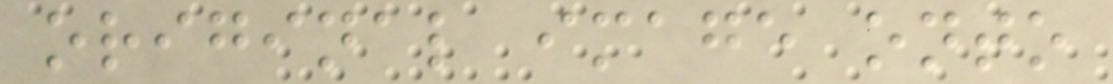original image onto
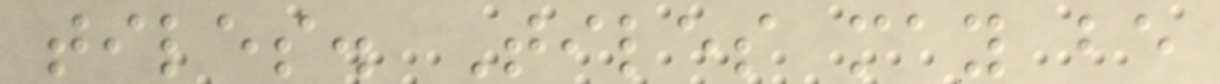tiles. Tiles may be
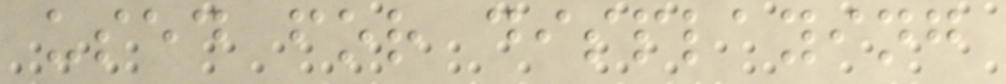used for displaying
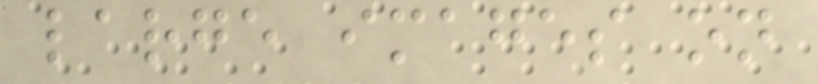large images on
